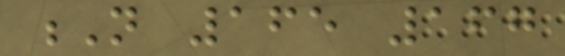N 165 167
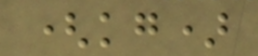(kg)
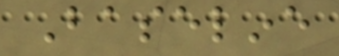Baseline
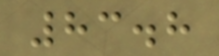83.8
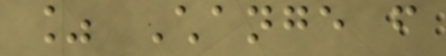% Change from
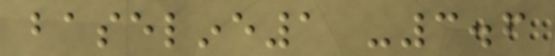baseline1 -3.6
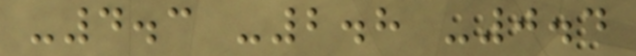-4.3 -2.8 -0.4
